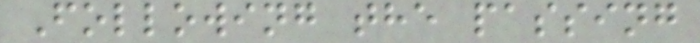Following the passing
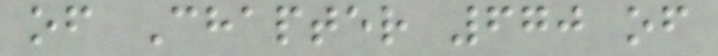of Chapter 670 of
